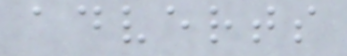adverts
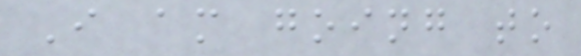I am going to
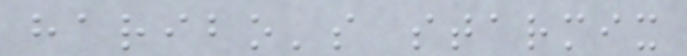haribo's starmix
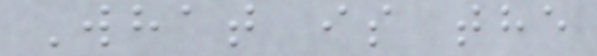What is the
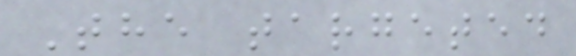The targeted
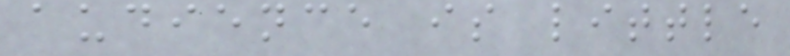audience is little
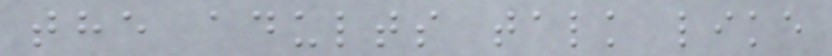the adults talk like
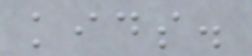kids.
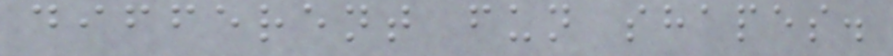different fun shapes.
